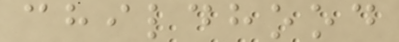childhood
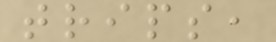trips,
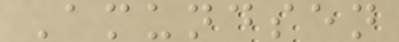Amundsen
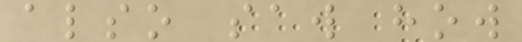also saw how
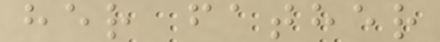her father
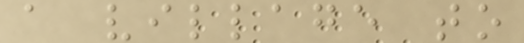a village to
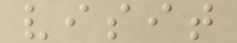visit
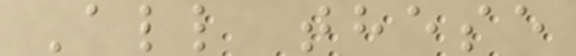All these
